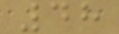48
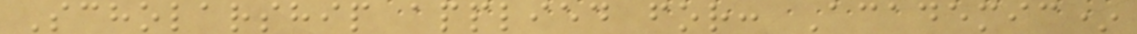Scholarship applied for: Academic*
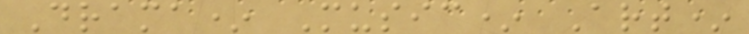Drama* Music* Art*
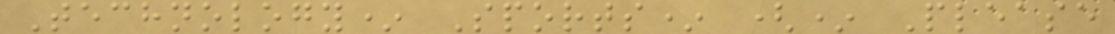Technology* Sports* (* Please
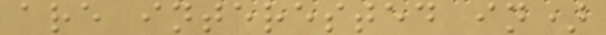are interested in)
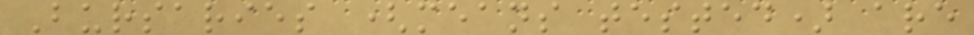Bursaries (means tested) are
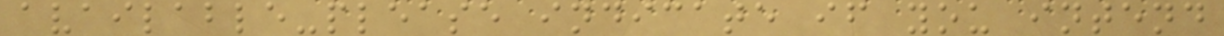available-please indicate if you intend
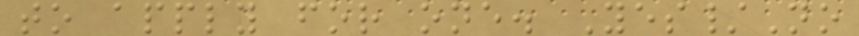to apply for one. Yes/No
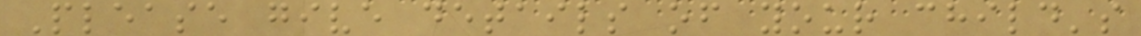Please give details of your child's
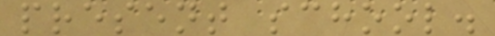present school.
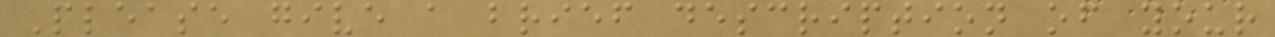Please give a brief description of your
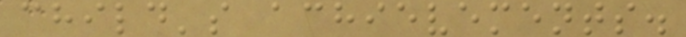child's achievements.
